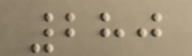280
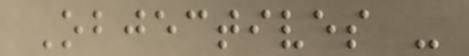Objectives -
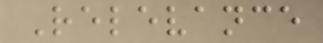Relevance
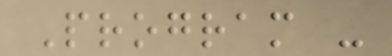Program -
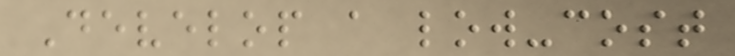Develop a low-cost
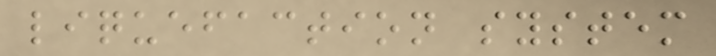liquefaction system
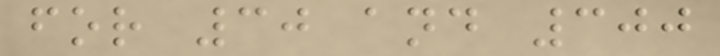for 30 and 300
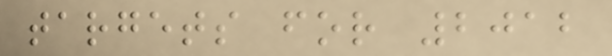targets for 2012
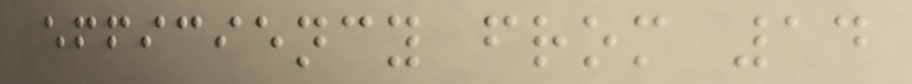efficiency from 14
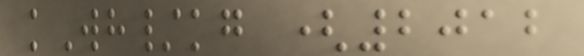kWh/kg (2012
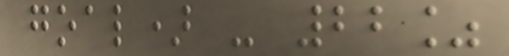goal) - 22%
